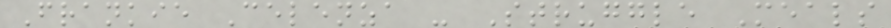Frankie Celenza - Struggle Meals
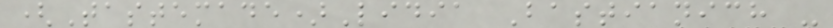(Tastemade)Lidia Bastianich -
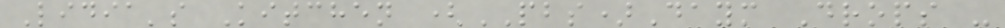Lidia's Kitchen (PBS)Daym Drops -
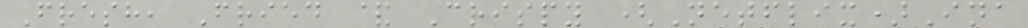Fresh, Fried & Crispy (Netflix)Ina
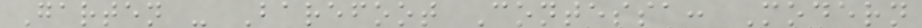Garten - Barefoot Contessa: Modern
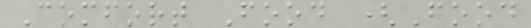Comfort Food (Food
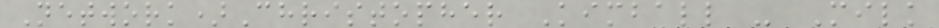Network)Christopher Kimball - Milk
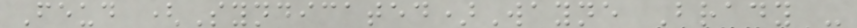Feud (Syndicated)Wayne Brady -
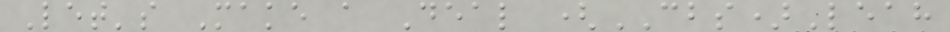Let's Make a Deal (CBS)Leah
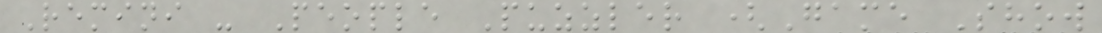Remini - People Puzzler (Game Show
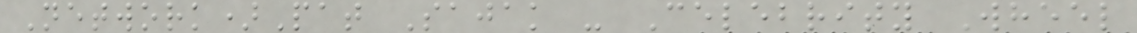Network)Pat Sajak - Celebrity Wheel
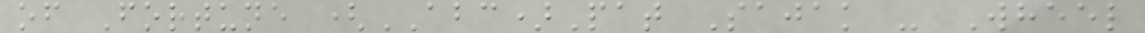of Fortune (ABC)Pat Sajak - Wheel
